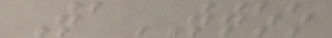TaTTOO
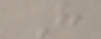H
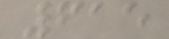615
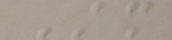AM
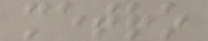metro
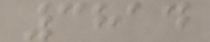3814
